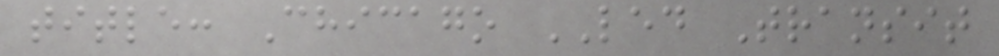title: Chicago LED Transit
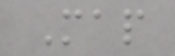Map
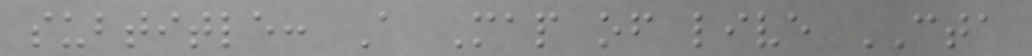subtitle: A Map of live CTA
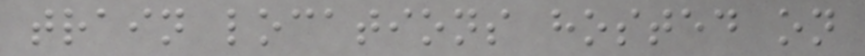train locations hosted on
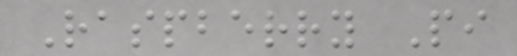Raspberry Pi
